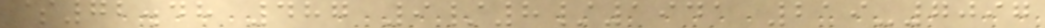$72.48 487 9/8/1941 219-7097
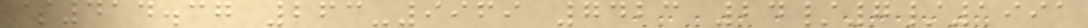$414.37 263-9969 7423 24/7/1991
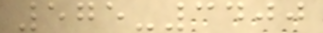575-3400
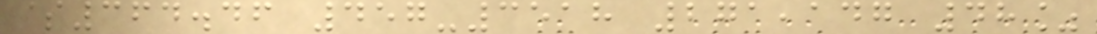$364.46 457-3518 271,147 48%
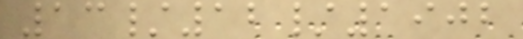13/12/1902
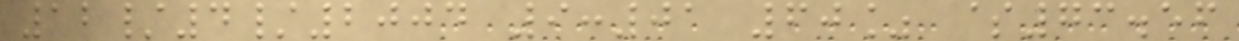12/4/2004 9:01 60% $73.56
